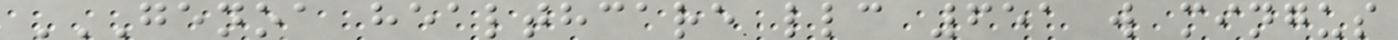GENOA HEALTHCARE LLC 651 W MINGUS
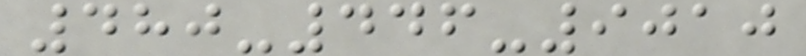480-446-9010
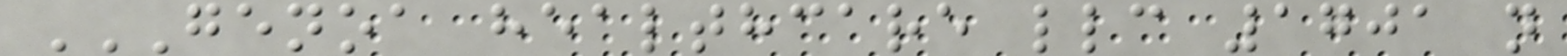GENOA HEALTHCARE LLC 1701 N
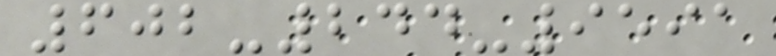602-244-9591
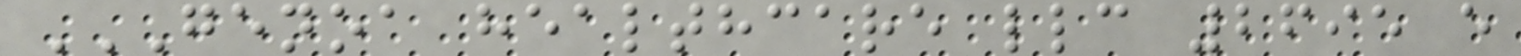GENOA HEALTHCARE LLC 2695 E
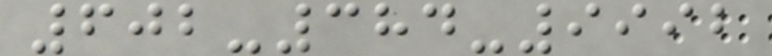602-384-9992
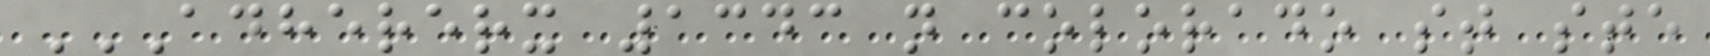ADHERERX 1343 N COLORADO ST STE
